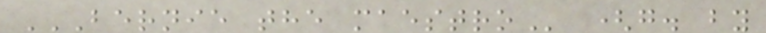BERNIE THE MAESTRO (g. by
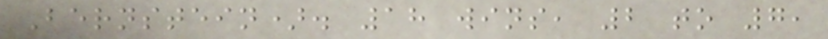Bernstein). 18 wins, 2 to 7,
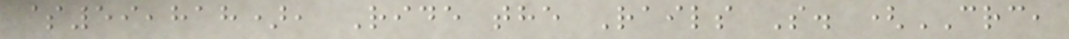$59,818), Ride the Rails S. (CRC,
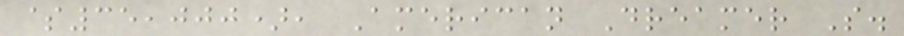$35,000), American Dreamer S.
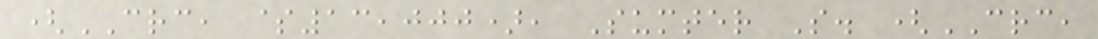(CRC, $13,000), Sumter S. (CRC,
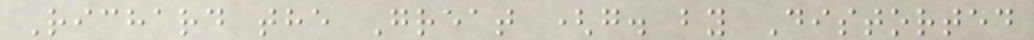Richard the Great (g. by Distorted
